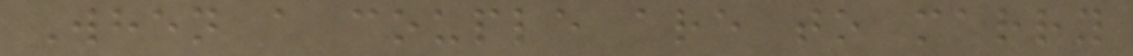When a couple are to marry
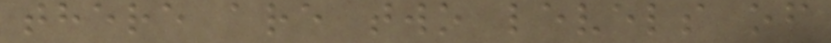there are two levels of
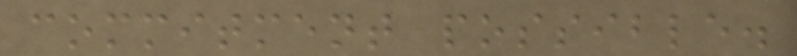commitment possible.
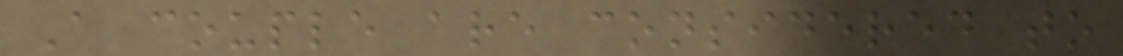A couple are considered to
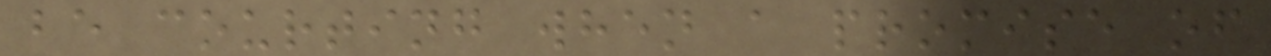be courting when a promise of
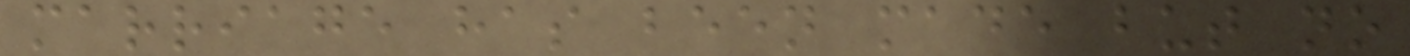marriage has been made but no
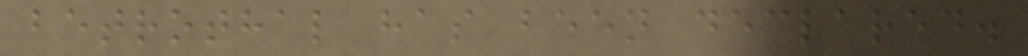betrothal has been declared.
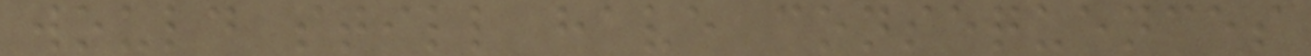would still have consequences
